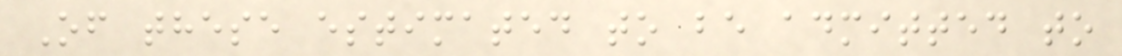Of these estimated to be admitted to
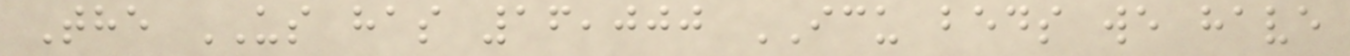The US has 16,000 ICU beds we have
